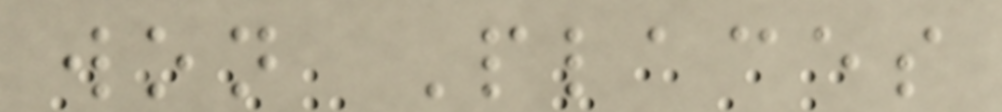won Places
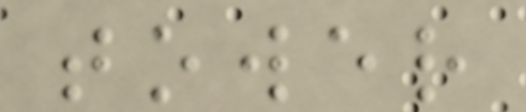tower
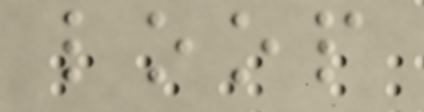loop
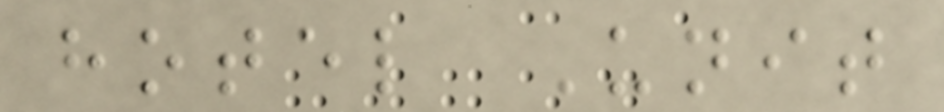hotel Unit
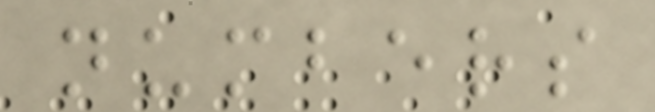numbers
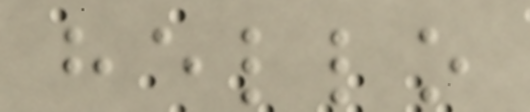hello
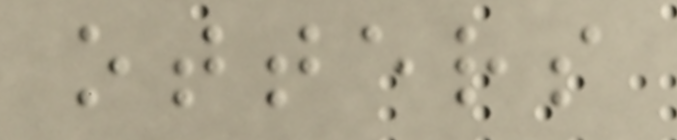otters
